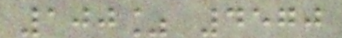100% 4570
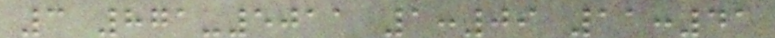3 871-5011 1:09 11:41
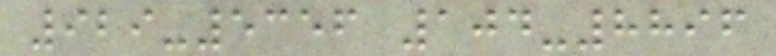929-5356 104-8896
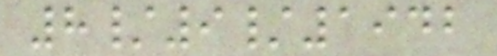8/9/1942
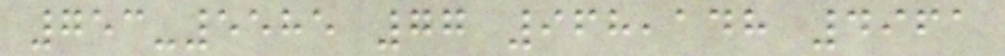753-5585 77 968,148 4961
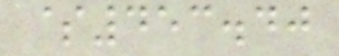$453.40
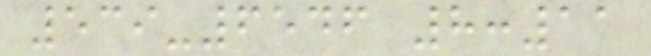539-6546 8:11
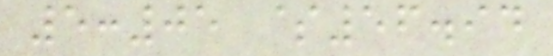5:05 $56.94
